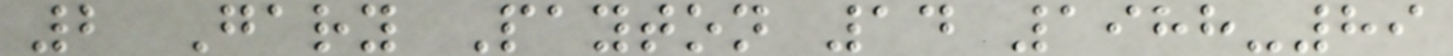2 Gary Payton 14 1988-89
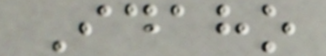Idaho
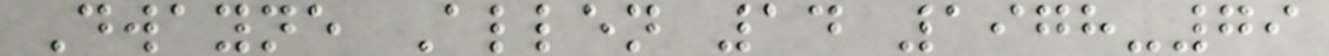Dwayne Allen 14 1978-79
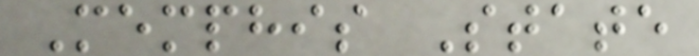Memphis State
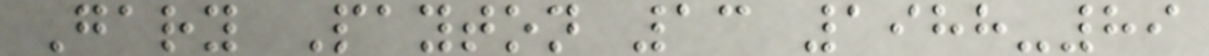Gary Payton 13 1988-89
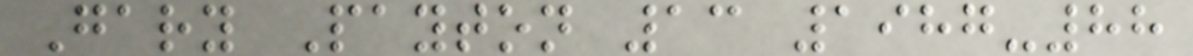Gary Payton 13 1987-88
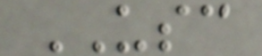USC
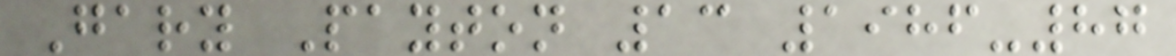Gary Payton 13 1986-87
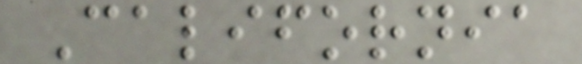California
